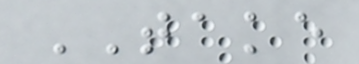TAKE
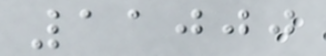11000
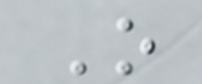O
